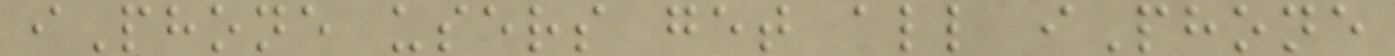iPhone users get all iPhone
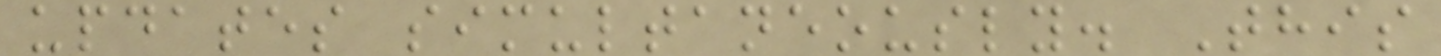updates simultaneously. This
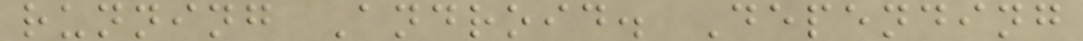running Android. Depending
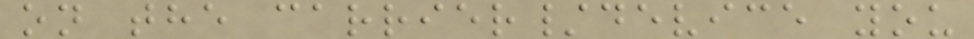on the carrier/device you
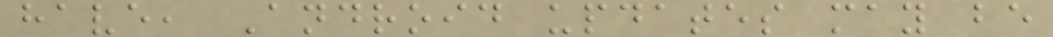have, Android updates may be
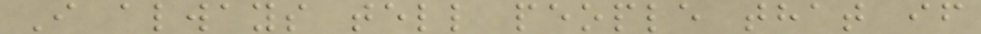I always tell people that if
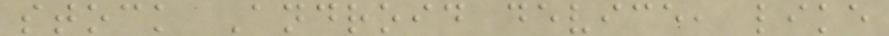stock Android device, like
